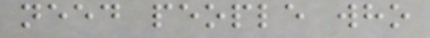need people who
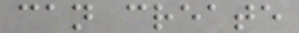can create
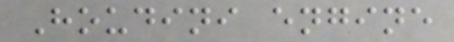Houdini engine
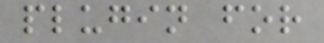plugin for
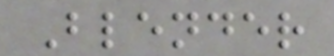Blender
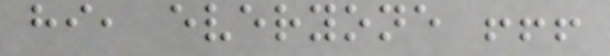hi, everyone !!!
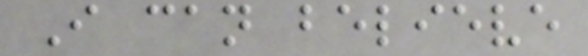I can believe
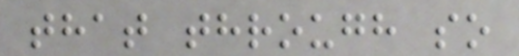that through so
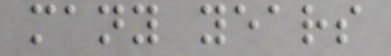many years
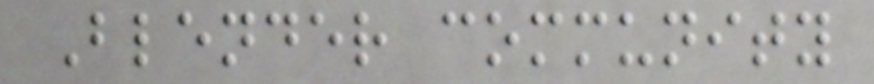Blender community
